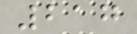217
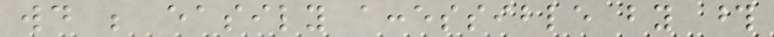would be easily accessible by those
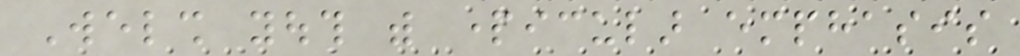Welsh youth with particular emphasis
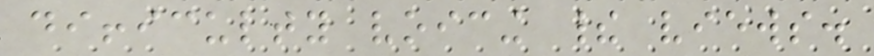difficulty voicing their views.
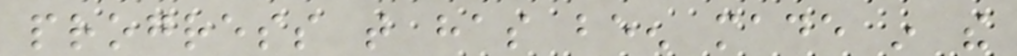progress that has been made in the
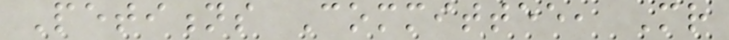Petitions Committee, Mr
